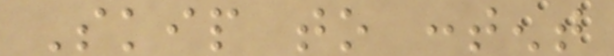Skip to content
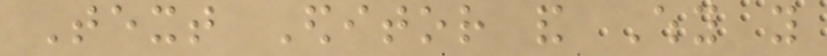Text Editor and Why you
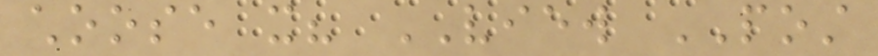choose it? VIEW POST
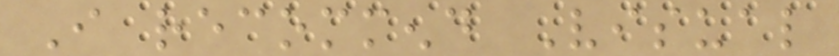I recommend Visual
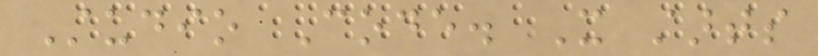Studio Code. It starts
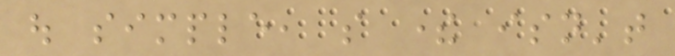out simple, so there isn't
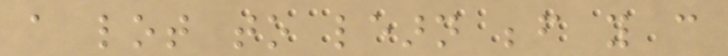a lot to learn before you can
